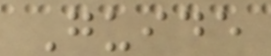Guide
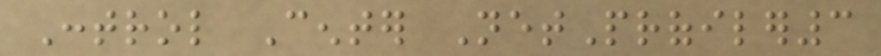Control Center NetProfiler3
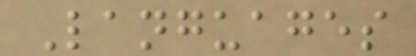Languages
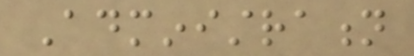Administration
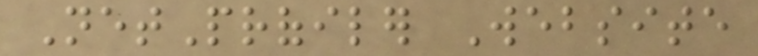NetProfiler Website
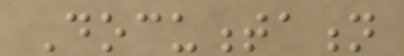Documentation
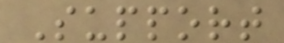Support
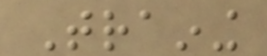Training
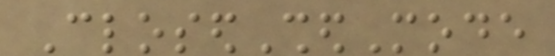ClosedShedMode
